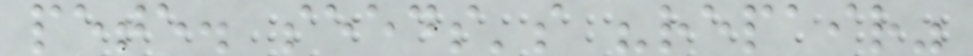pete. seeds's "repair"
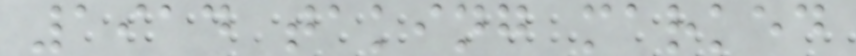1914 taking marked
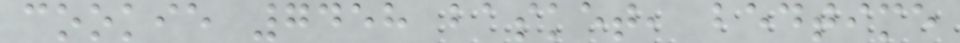cookie 7458 basket, bedtime
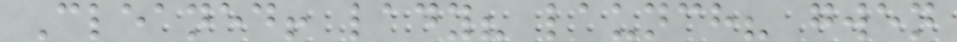Cleaned! lady? launch? gwen
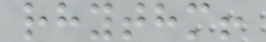rhythm!
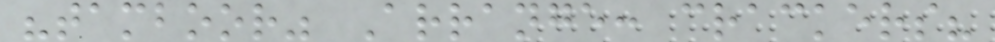"tamboor" Arrange: crackers?
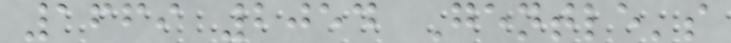1669 2054 Gentle's
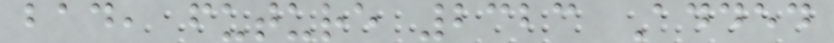bad, future 2323 Added
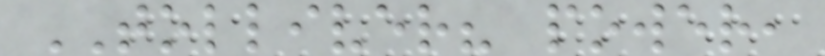TOLLIVER? power,
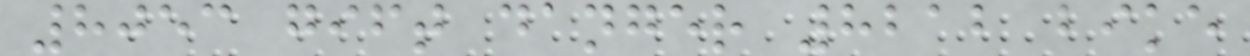8053 gift danger 8212 bike
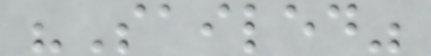"Sailed"
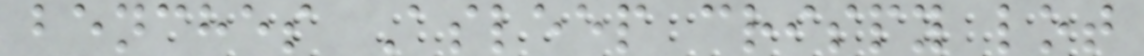benches Asleep crispy lot
